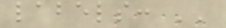labels: ''
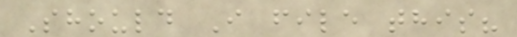Should I file this?
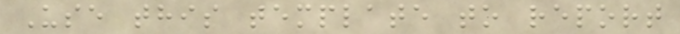Use this template to report
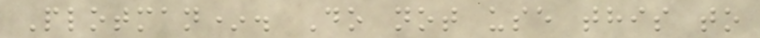Plotman*. Do not use this to
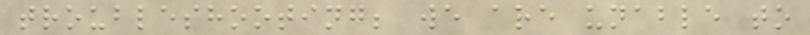troubleshooting; we are unable to
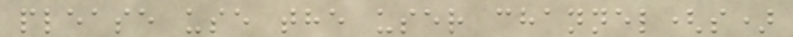please use the user channel(s)
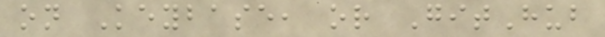on Keybase, or GitHub
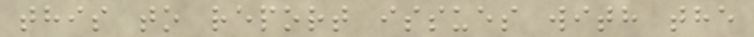this to report issues with the
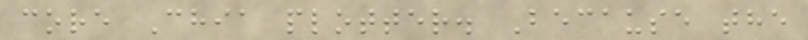core Chia plotter. Because the
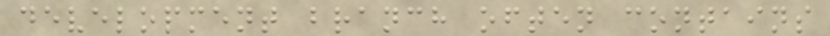development branch often contains
